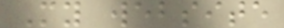My website
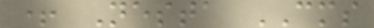+ Nesta CMS
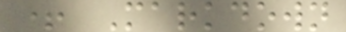+ Markdown
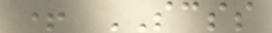+ SCSS
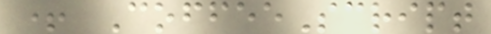+ CoffeeScript
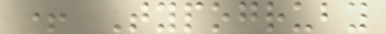+ Typogruby
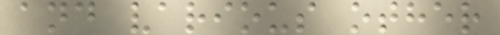and various other
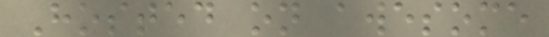Hosted on awesome
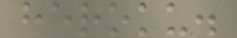heroku.
